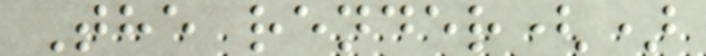The render()
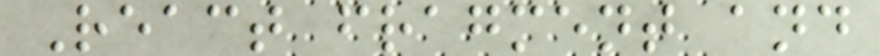React fragment and
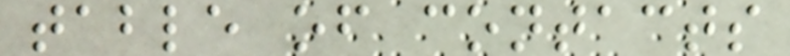table of contacts
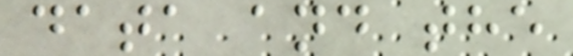data and the
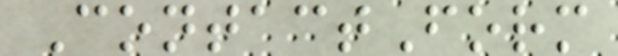ContactForm
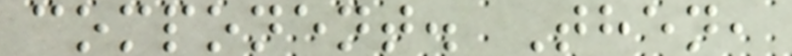component. Then,
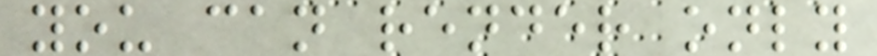you can render only
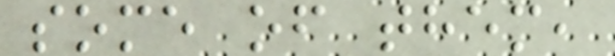some of them,
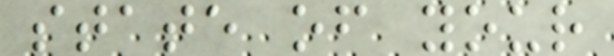state of your
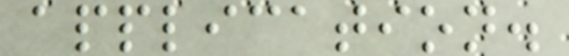application.
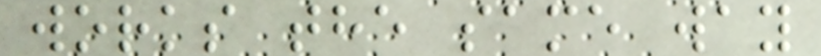works the same way
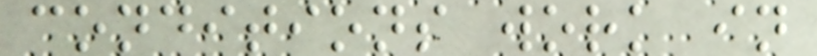conditions work in
